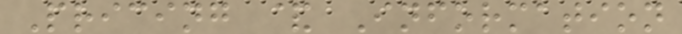Pricing & Information
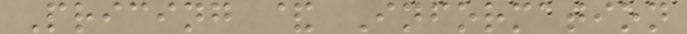Pricing & Information
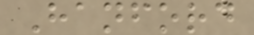Hanford
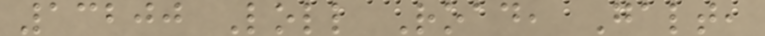13200 Loll Road, Galt,
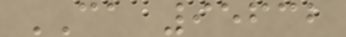CA 95632
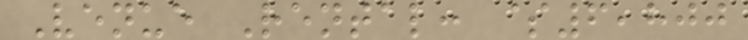Venue Rental: $6,800
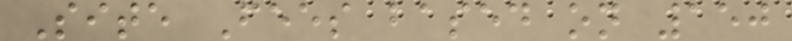Site Fees based on 150
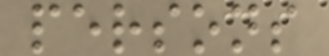persons
